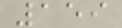159
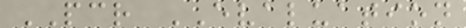PCR EVALUATION
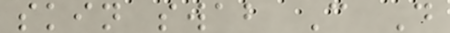skin swab C D
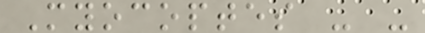Myocoptes - -
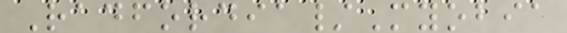Radfordia/Myobia
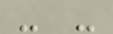- -
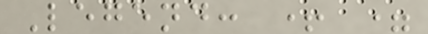Legend: + =
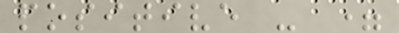positive - =
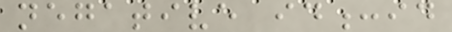negative id:id
